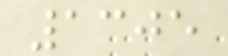1305
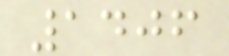1406
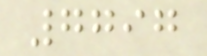7797
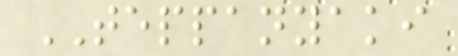TEPPANYAKI
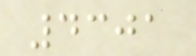4301
